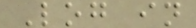Log in
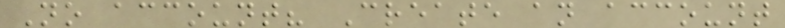No account? Create an account
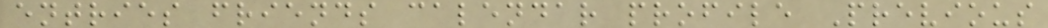entries friends calendar profile Previous
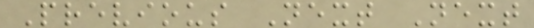Previous Next Next
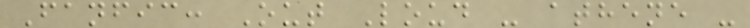Fanfic: Out Loud - athene -
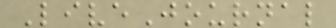LiveJournal
